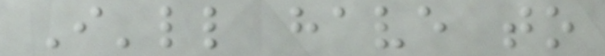I'll have to
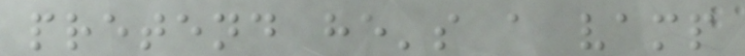pretend he's a vamp
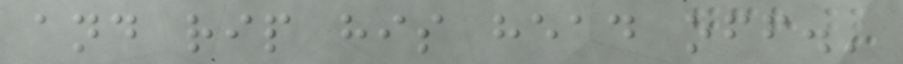and rip his head off.'
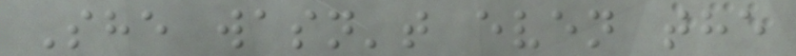She wasn't even the
